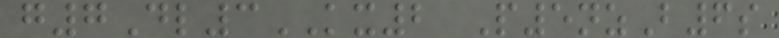g7Dl3KX2 P5nzB6s
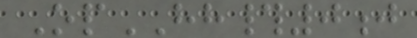OpHH#0j
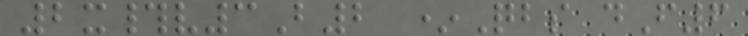2x#v3B2 *Qbs dF6
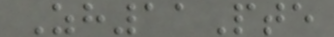Zh11Pte
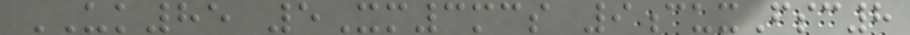UK85 5Xm3mcs 9cuxFsc8
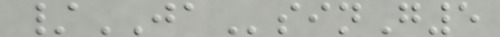/JAsinG5
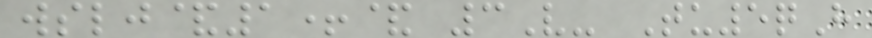wslj&1+& 3V- Tu5qH
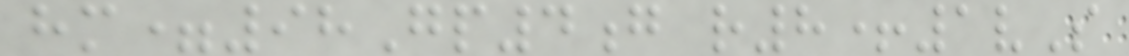hm=98Gp4g r8+1vS
